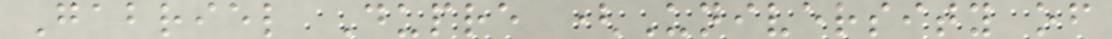Gabriel Dupre (University of
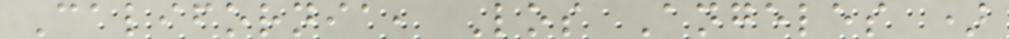California, Los Angeles )
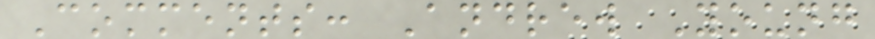Comments: Andrew Young
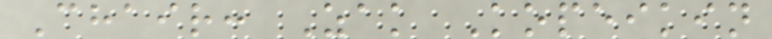Chair: Zak Kopeikin
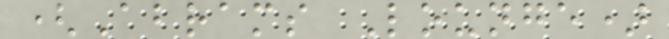(Abrams Lounge)
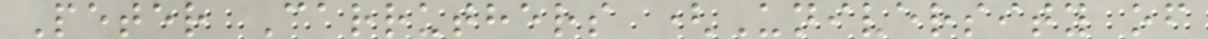Peter Carruthers (University of
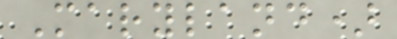Maryland)
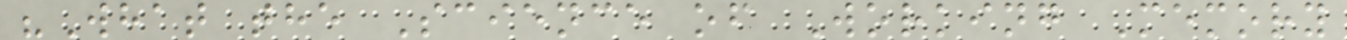"What the Science of Working Memory
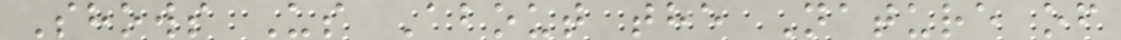Shows Us About the Nature of
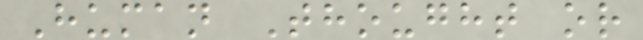Human Thought or
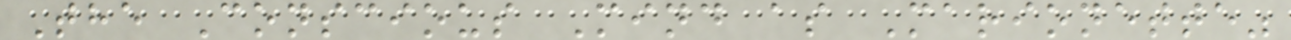The Conscious Mind as Marionette"
